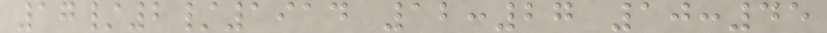17/2/1914 12:27 10:45
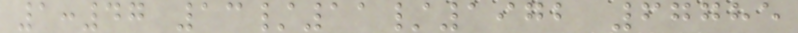1:47 13/11/1972 67785
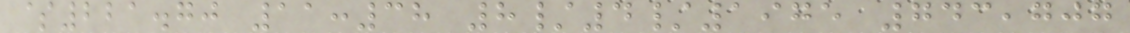$221.70 11:38 8/4/1975 743,707
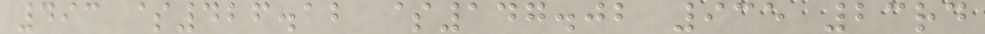493 $426.12 $147.02 935 23rd
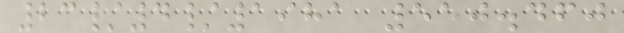23/4/1981 550.460
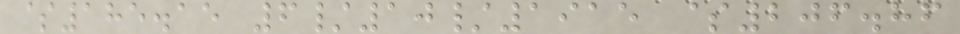$185.15 6/10/1915 $206.86
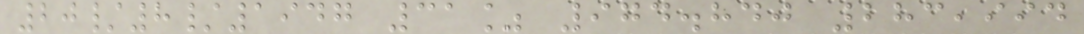20/8/1947 31% 974.840 283,994
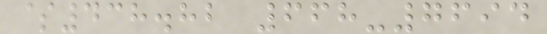$438.82 668-7694
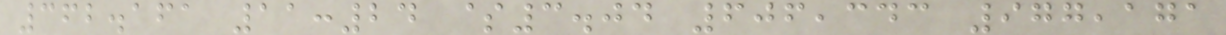362.161 11:24 $3.04 606,343 977,171
